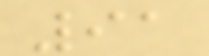91
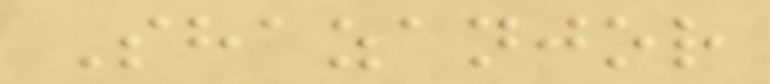Shazanjor
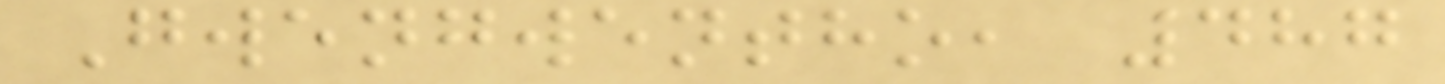Gwengwentho, 487
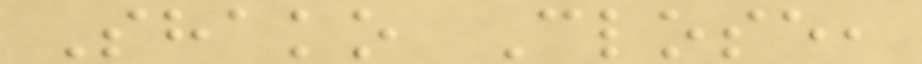Shako Close,
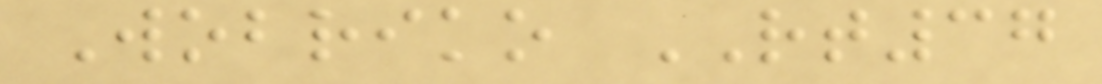Wobriko RT37
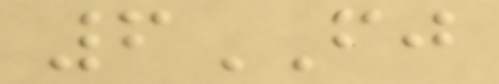6FJ
